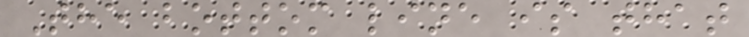The bottom line is that
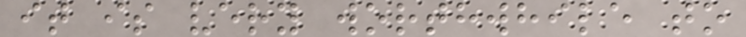it is very worthwhile to
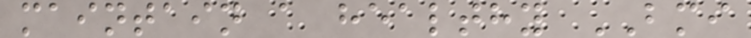maintain a healthy BMI
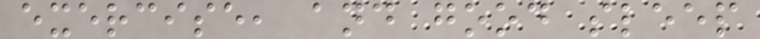exercise, and good sleep
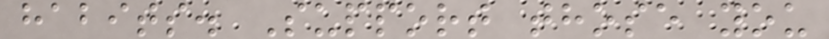habits. Support those you
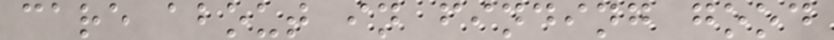care about in finding good
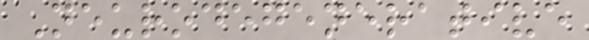Neurodegenerative
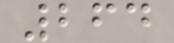264
